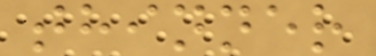thinner
